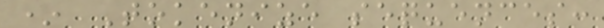* Tokenize sequences:
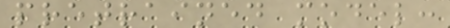pretrained model:
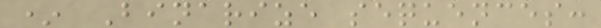* Binarize sequences:
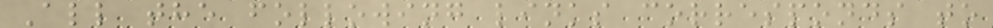All the following links corresponds to
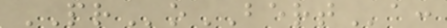PRoBERTa:
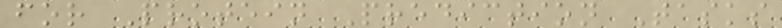for Protein Prediction Tasks
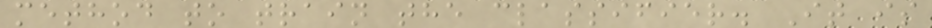method to train the classifier. It is
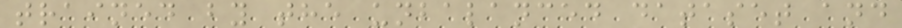trained by the unbalanced dataset and
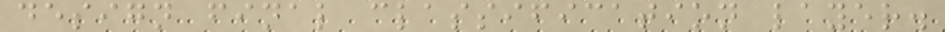design final classification layer.
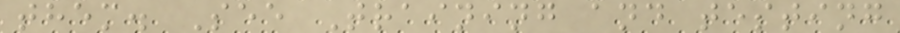them. See Training and testing
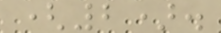(2).
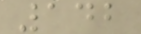142
